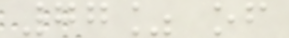77% of
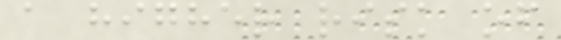a higher risk of
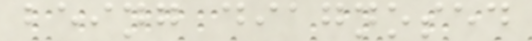being diagnosed
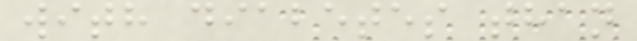with diabetes than
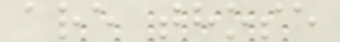are those
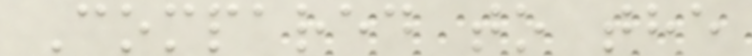Compared to the
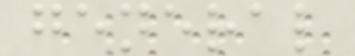general
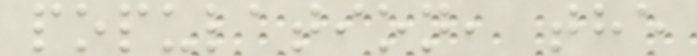population, the
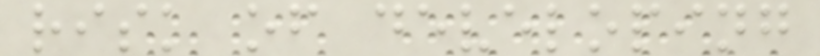risk of developing
